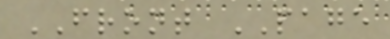FRONT PAGE
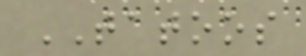TATOOS
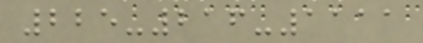225-216-1111
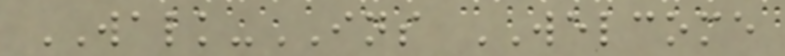WALK-INS WELCOME
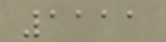1111
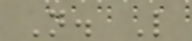N. L
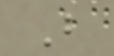B
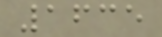1635
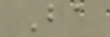Ba
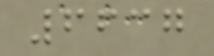6637
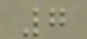7
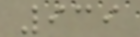939
